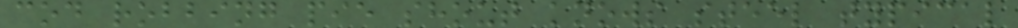cod robbing pie shout knows steel typical
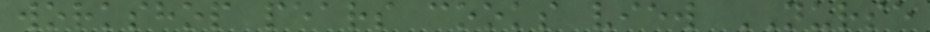workshop pears cooks view NURSE
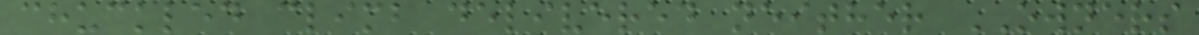chuckled climb delivered neither OWNERS
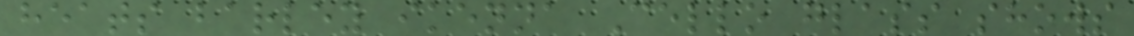heats barley ikenna Cello glass shows
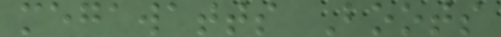megawatts Boots
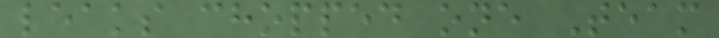leaks chopped one Team
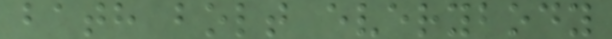bath bolt everybody
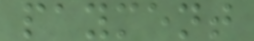payment
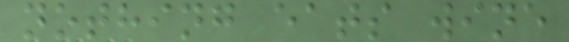nothing eats wine
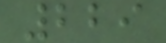229
